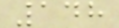148
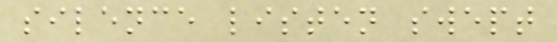silence listen swept
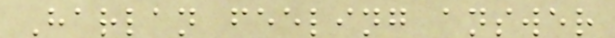Harlan feeling answer
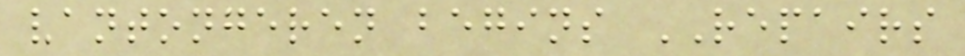vantongeren begins REPAIRS
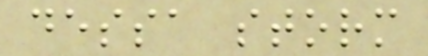dessa storm
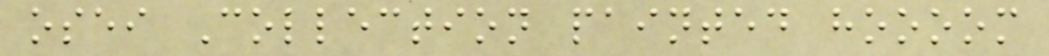osei Collection painted hoooom
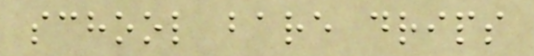school bare drips
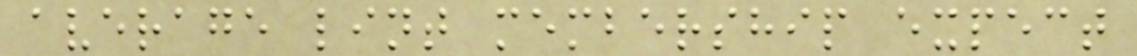average lint membership expect
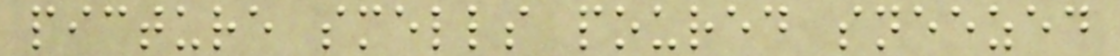picture smells poured sneezed
